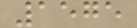1575
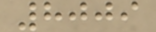8009
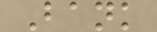Bank
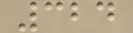324
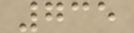735
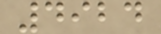4924
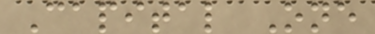Capital One
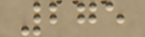275
